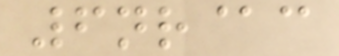6nr@c
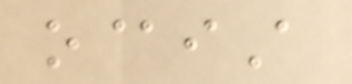o@iA
